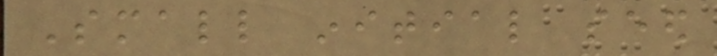Small initial seed
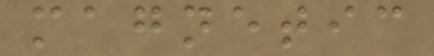magnetic
